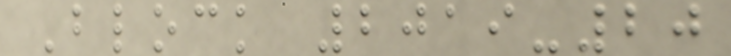Block 2019-20
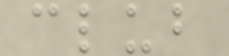club
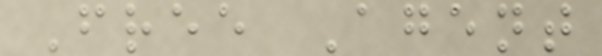Free Agent
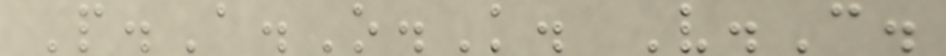P.A.O.K. V.C.
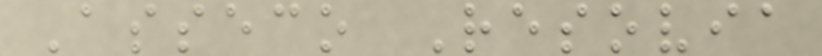Asseco Resovia
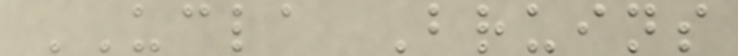UCLA Bruins
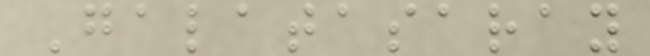Galatasaray
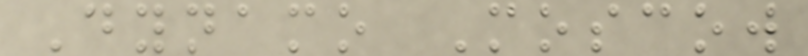Dynamo Moscow
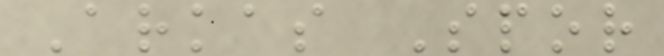Arkas Spor
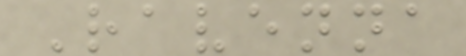Ravenna
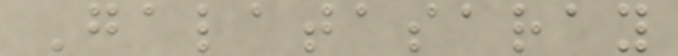Galatasaray
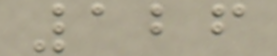126
